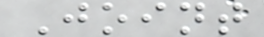Joint
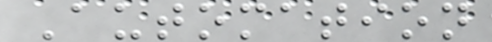Automation
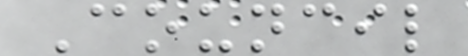Council
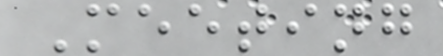Meeting
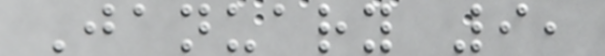January 9,
